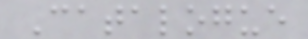Catalogue
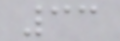33
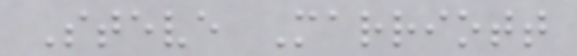Steve Marriott
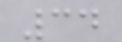34
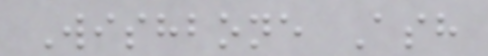Wishbone Ash
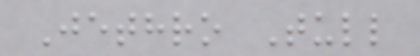Jethro Tull
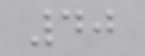40
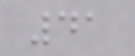41
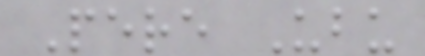Pere Ubu
